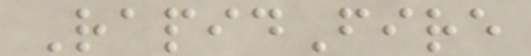RapidFire
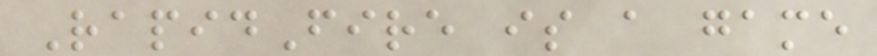RapidFire is a game
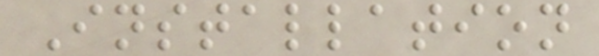Installation
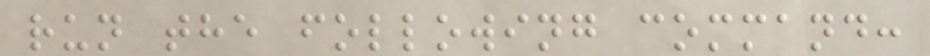run the following command:
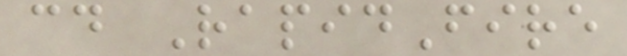cd RapidFire
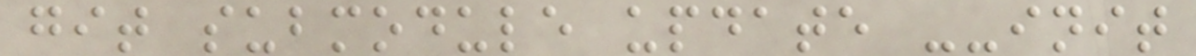git submodule update --init
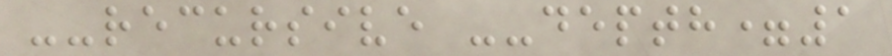--recursive --depth=1
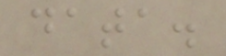data.
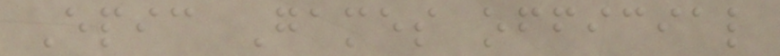Epic Games official
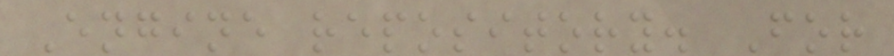Engine repository. For
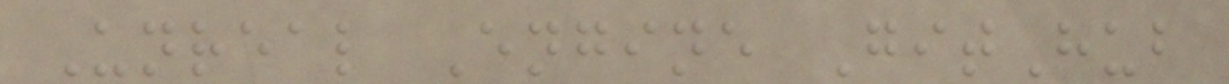Unreal Engine GitHub
